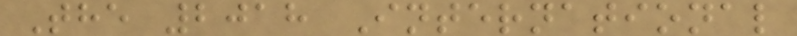The 2018 International
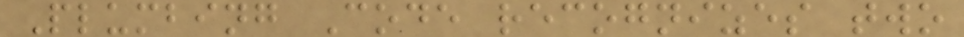Plumbing Code recognizes two
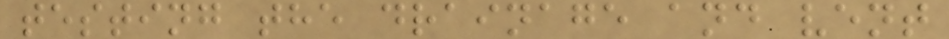testing the drainage and vent
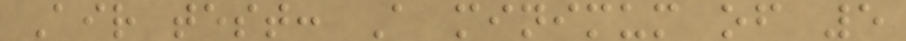Air test: A minimum of 5
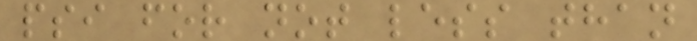psi for not less than
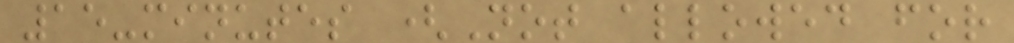15-minutes (Not allowed for
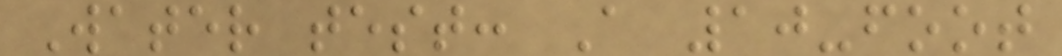Water test: A 10-foot
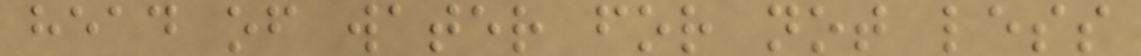head of water for not less
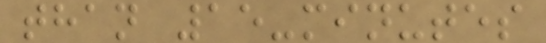than 15-minutes
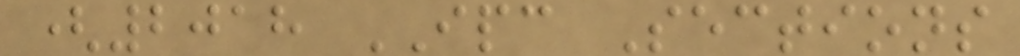(2018 IPC Sections
